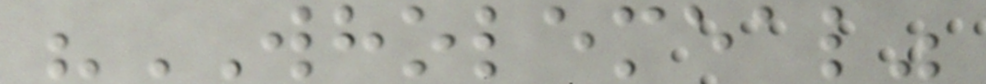"WHOLEMEAL"
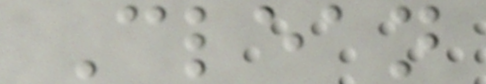Clean
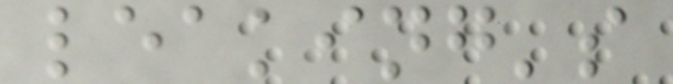leaking's
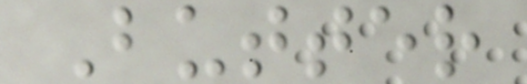Butter
